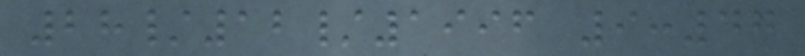28/12/1996 9:47
